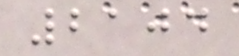2104
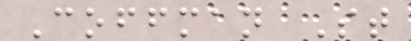Coffman St
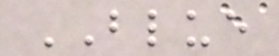BLUE
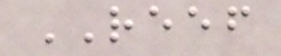REEF
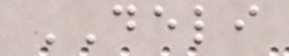DELI
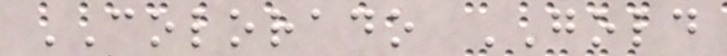COLORADO GOLD
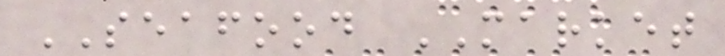SEAFOOD MARKET
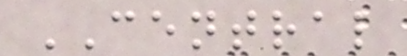CENTRAL
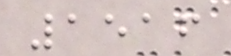1516
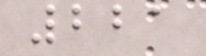221
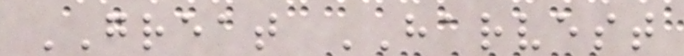GREAT HARVEST
